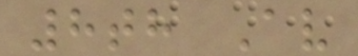8th Av
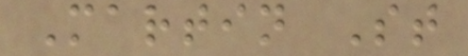Martin St
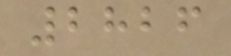2826
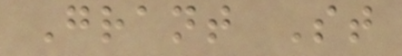Grant St
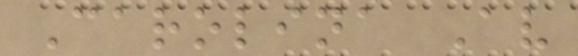Carolina Av
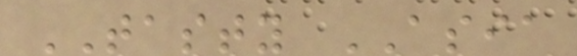TASTY ASIA
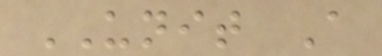UNIT A
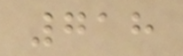718
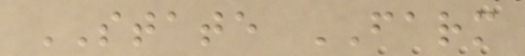STATE FARM
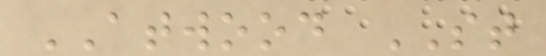ATWOOD ST
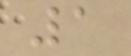1
